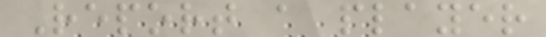Report a player
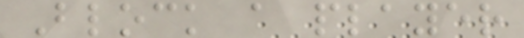Block a player
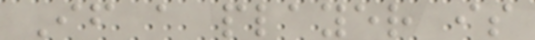If a player is
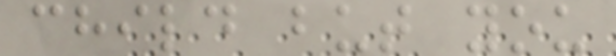child but you
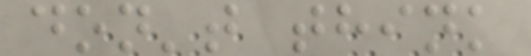don't think
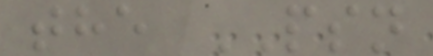the PSN
